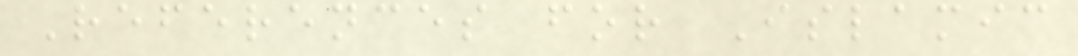References for Islamic
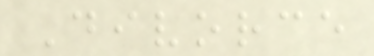Divorce
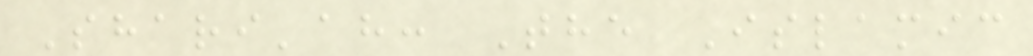Shari'ah: The Islamic
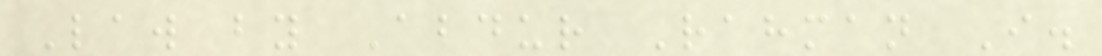Law by Abdur Rahman I.
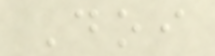Doi
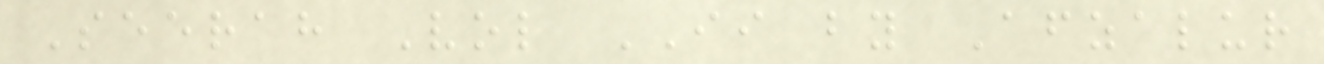Seerah Vol II by Afzalur
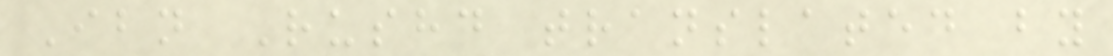Ibn Rushd translated by
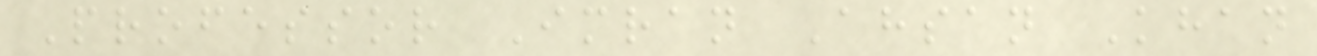Professor Imran Ahsan Khan
